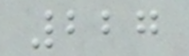227
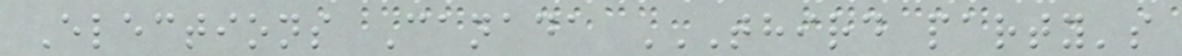Elections Canada THIRD PARTY'S
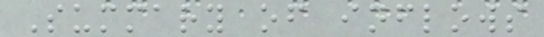Summary of inflows
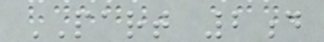PART 2d
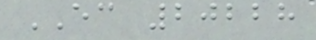EC 20228
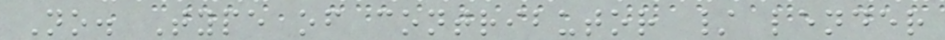No. Type of contributor / lender
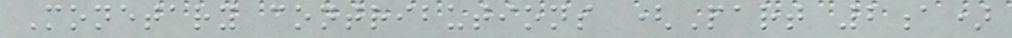Monetary contributions (Part 2a)
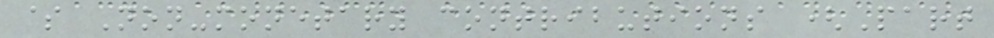$ Non-monetary contributions (Part
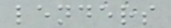lenders
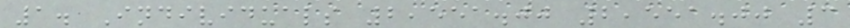1. Individuals 2,551.00 2,551.00 3
